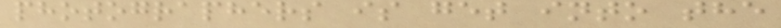photographers is get into the
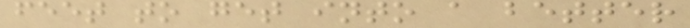feet to get into a better
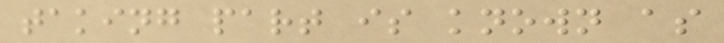taking part is known as
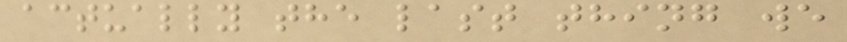actually the last thing we
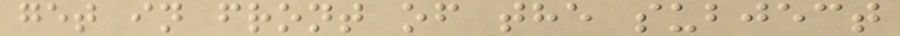get in front of the subject
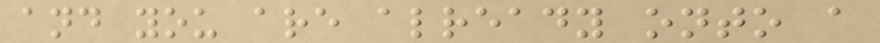and you are already onto a
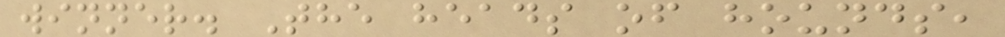winner. The heads of hounds,
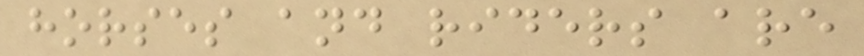horses and riders are
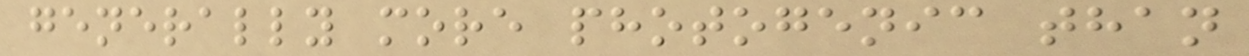generally more photogenic than
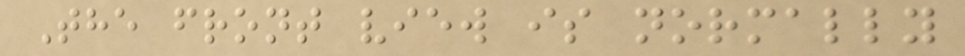The front view is normally
